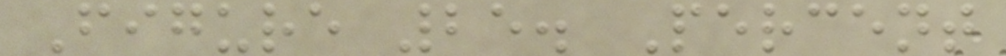Figure 25. Percent
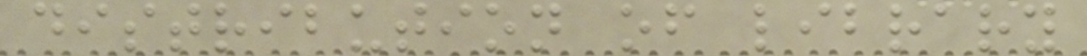distribution of library
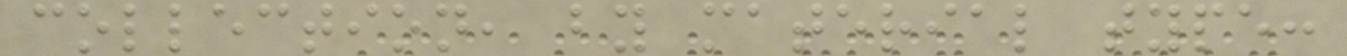collection, by material type:
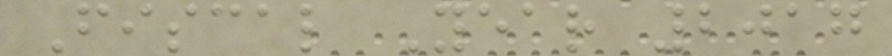Fiscal Year 2017
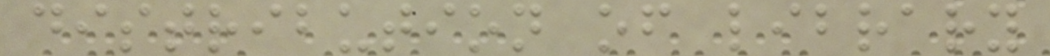distribution of library
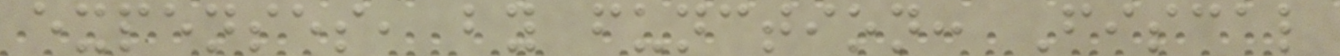expenses, by function: Fiscal
